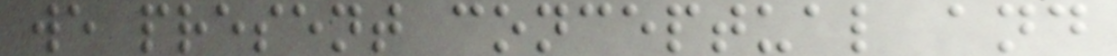we present conceptual and
